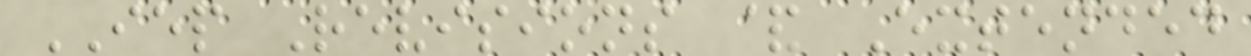IEP Revisions & Extended
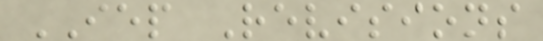IEP Revisions
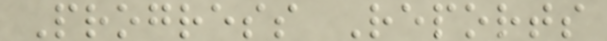Progress Reports
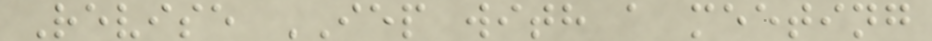Revise IEP with a meeting
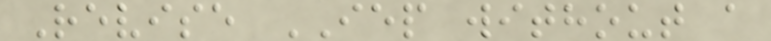Revise IEP without a
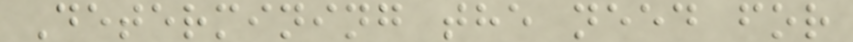Determining the need for
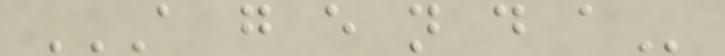A G E N D A
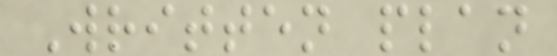Written plan
